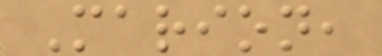Marion,
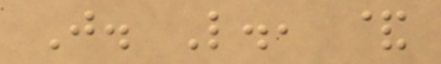J. L., &
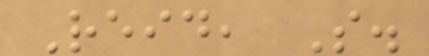Reid, S.
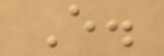E.
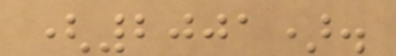(2001).
